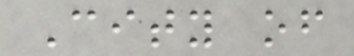City of
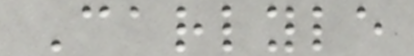Carlyle
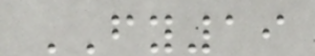FY19
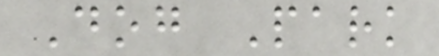Dog Park
